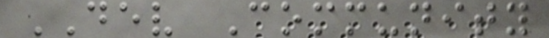DEV Community
